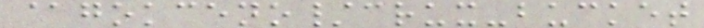@gokceno/crux-bucket
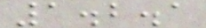1.2.1
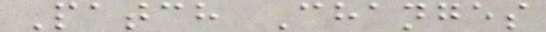Patch Changes
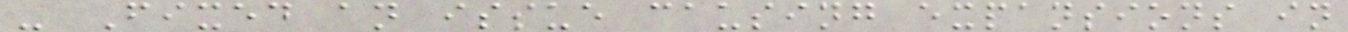- Fixed an issue causing expansions in
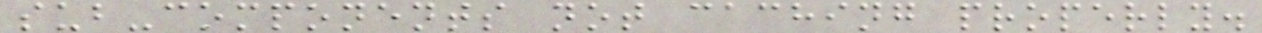sub-components not caching properly.
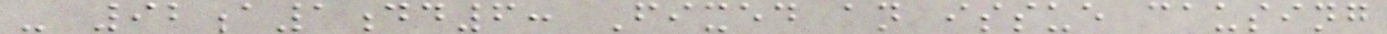- 92a1dd6: Fixed an issue causing
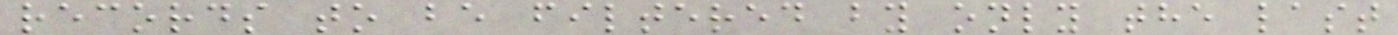records to be filtered by only the last
